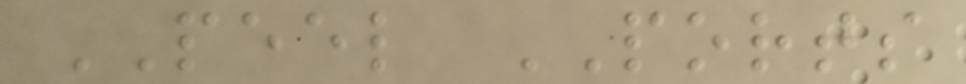PEEL PORTS
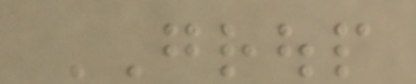GROUP
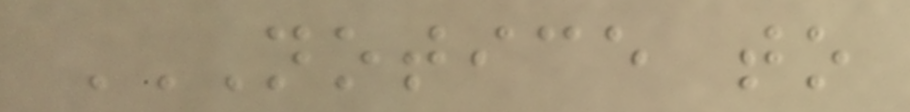NOTICE TO
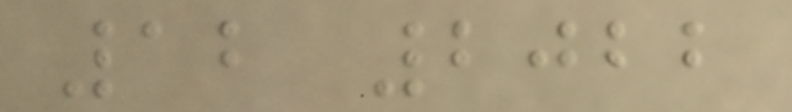12 2022
